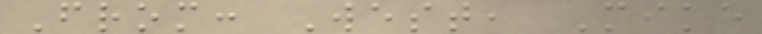From: West, Mike
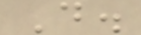D.
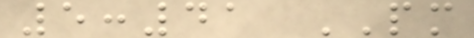5:41 PM
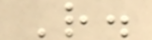R.
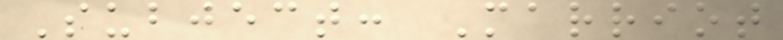Subject: Marriot
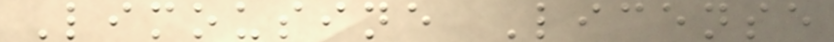Limousine License
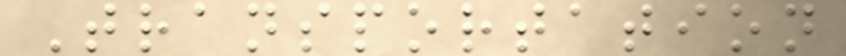Transportation
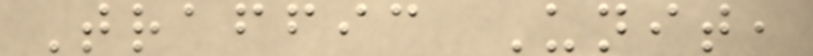Traffic Unit,
